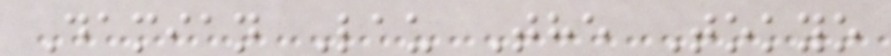Damian Lau The Tokyo
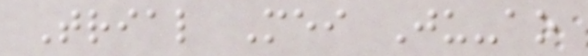Trial Mei Ju-ao
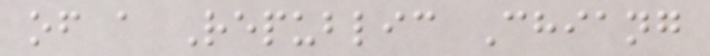of a Republic Chiang
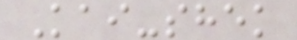Kai-shek
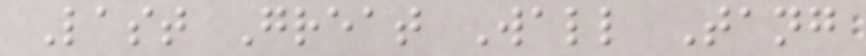Last Great Wall Tang
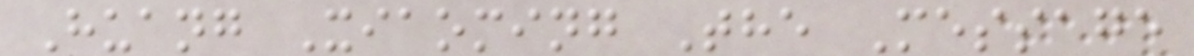Huang Xiaoming The Message
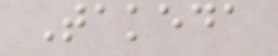Takeda
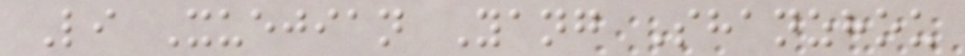Li Xuejian Yang Shanzhou
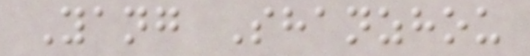Yang Shanzhou
